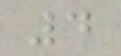4
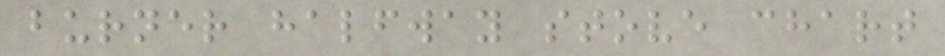burner halfway stove chart
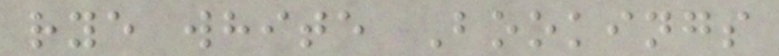rye white Bookings
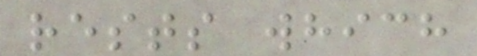rests which
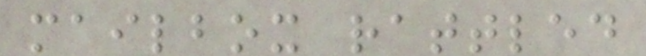mailbox rattled
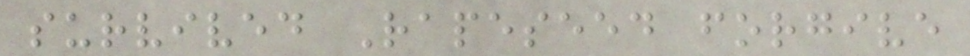survived Rapeseed forgive
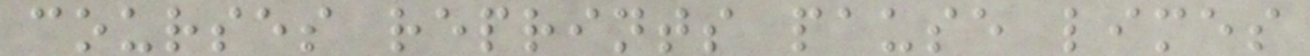courses reprints pause limes
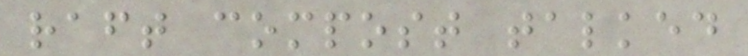raft compost talked
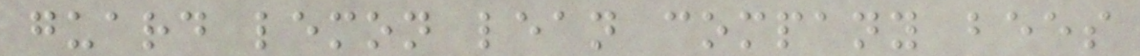guard lemon lean company bees
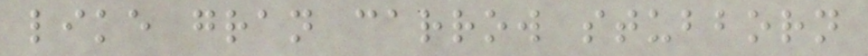like gran carrow stubborn
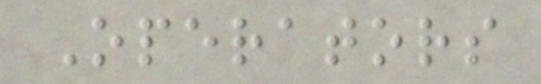Operators
